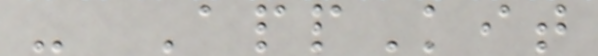- AppKit
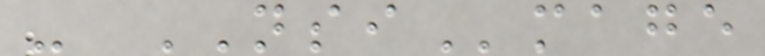- NSImage
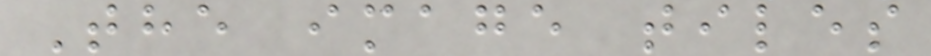The image tiles
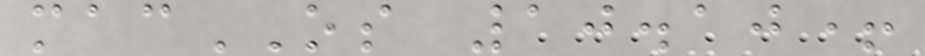macOS 10.10+
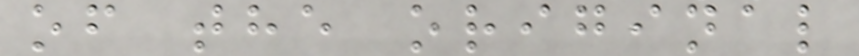of the original
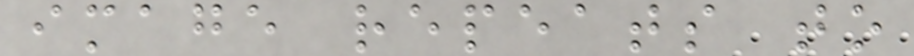image repeats to
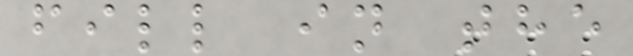fill in the
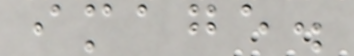image.
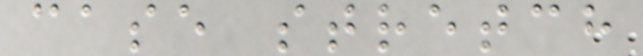case stretch
